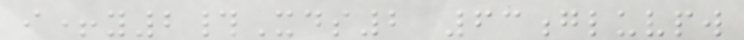i+y2#Xds2 63gluvpw
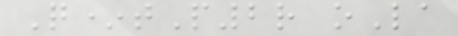Q*tP2r oLa
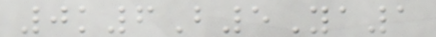0k6B5Ya1
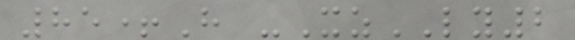85+H -XzLY2
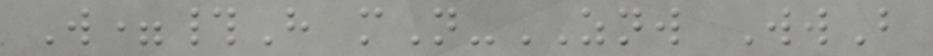W=#H mN-ZNW WwB
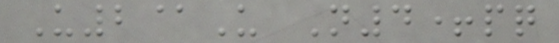U2@U N4+pq
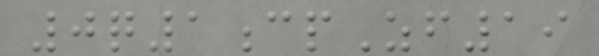0q1cpZf19
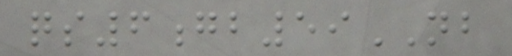qs6gb59NB
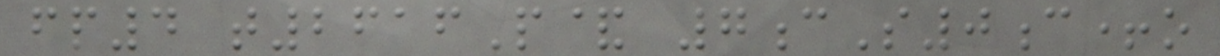fp4 t2616P& 7cS0c+o
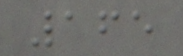165
